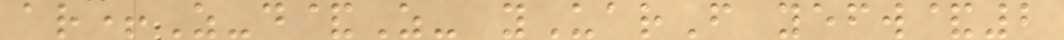ar+Z-d&Z- yUarF yefw&2
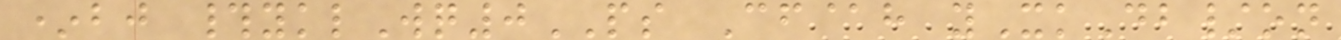*bj #yklWq0PS Cf@h yXkDb/on
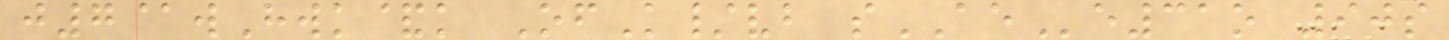j7@wHwk&k OfK/vb sAEe31o 90s
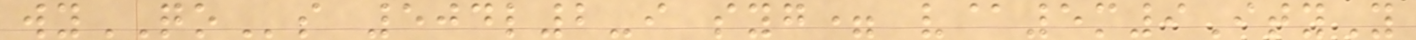wyQOs 504l2-i syg= v@5m9ItyY
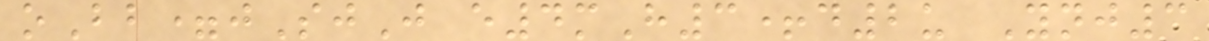oBb=jSjJ e4mH3+d2u Ynj3
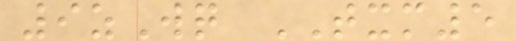9zWq TXM5
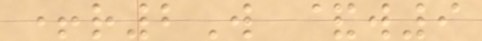+r2W &w9
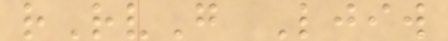rRvG Ljiw
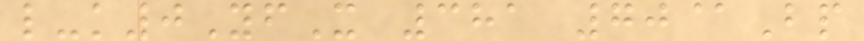l-k0YfX 381 70@Bp
